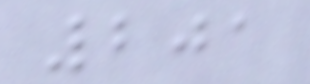201
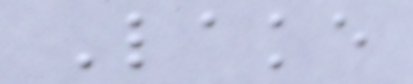Lake
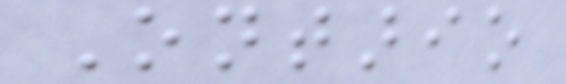Ontario
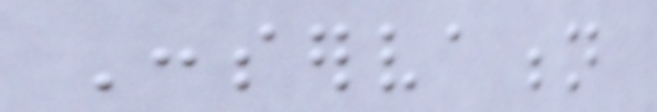Conservation
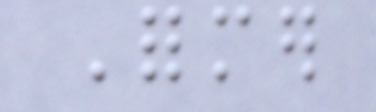Former
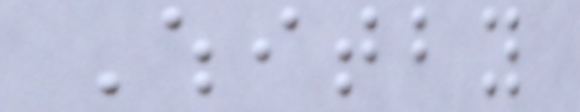Whitby
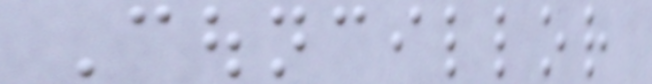Councillor
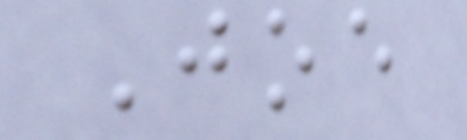Joe
